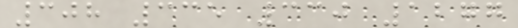308 335 330 1277
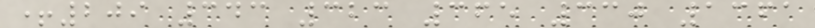+209 343 323 365 330 1361
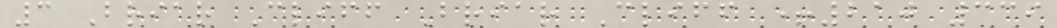3 Briar Cliff Briar Cliff +210 339
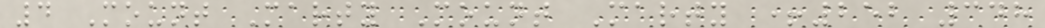4 Mount Marty Mount Marty +252 348
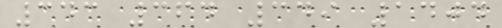343 364 349 1404
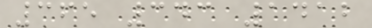365 343 1412
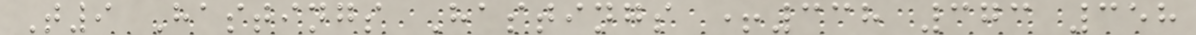T9 Hastings Hastings +338 373 358
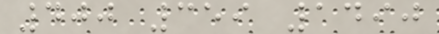400 359 1490
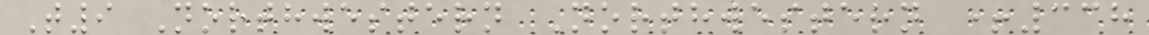T9 Northwestern Northwestern +338
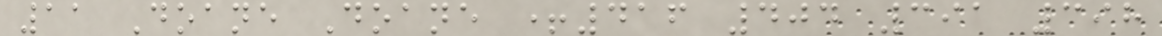11 Doane Doane +416 404 391 398
